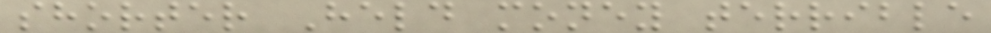shorter Held money terrible
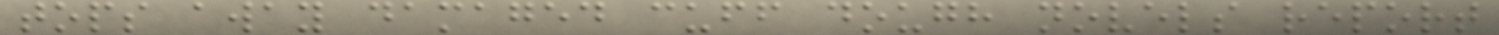tops away damaged cuff dough novels report
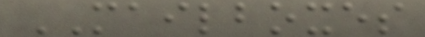MAILBOXES
